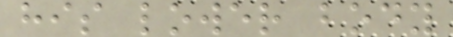his lower body
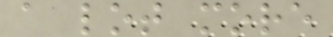a lot more
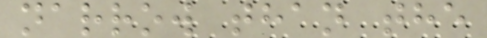narrow than the
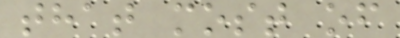that most of
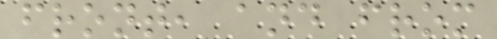front, and from
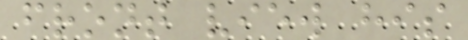front view his
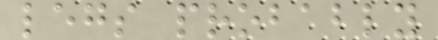legs probably
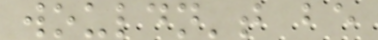wouldn't be
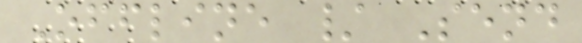Offline / Send
